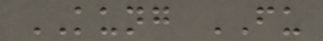KUNG FU
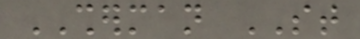SHERMAN ST
